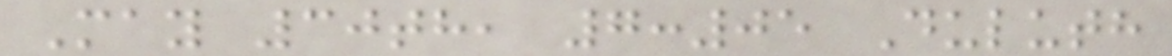May 30th, 7:05 Duluth
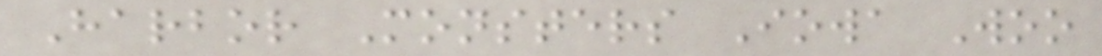Harbor Monsters Iowa Woo
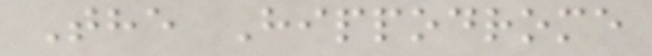The Hippodrome
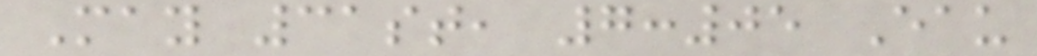May 31st, 7:05 Eau
